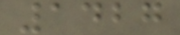1427
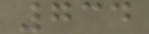734
